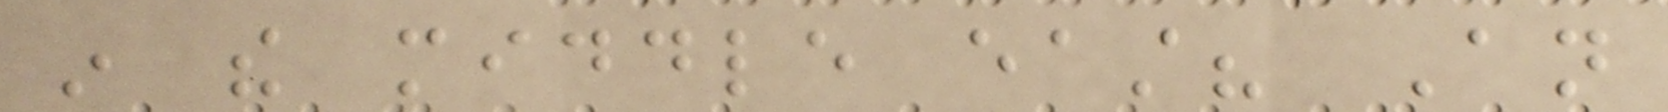in the middle east? An
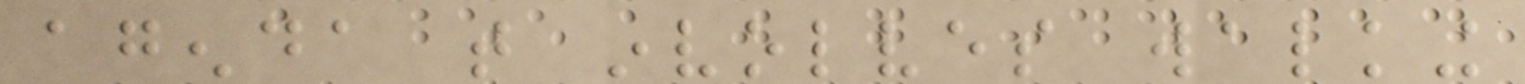agenda that involves walking
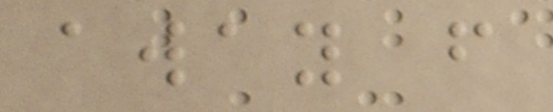away from
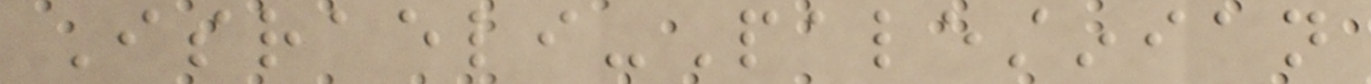Israeli-Palestinian
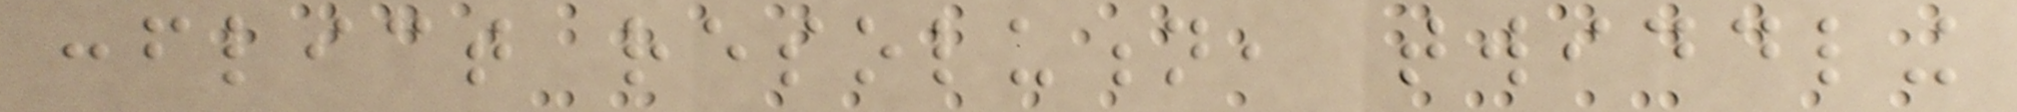conflict resolution, twiddling
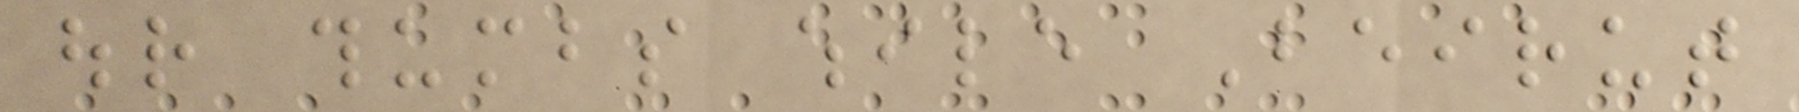our thumbs while Beirut
